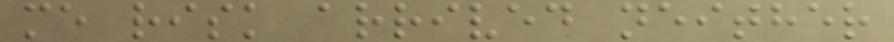me risk arrived neither
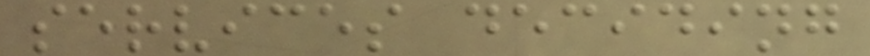services deciding
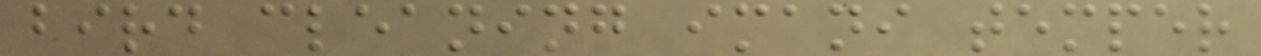bird cleaning imani temper
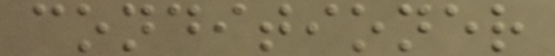conditioner
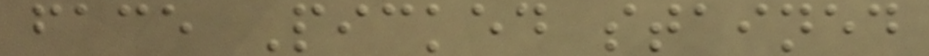face Picked stained
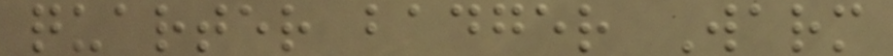quarter badger Warm
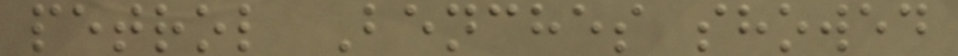petrol Benches showed
